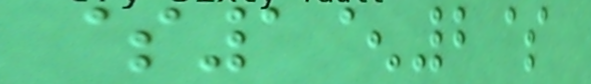$1^2$
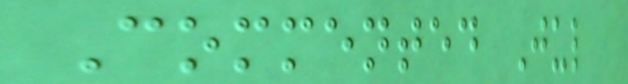Commented Jul
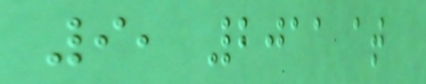9, 2011 at
